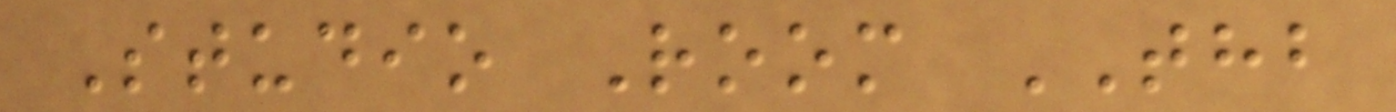Studio Room THB
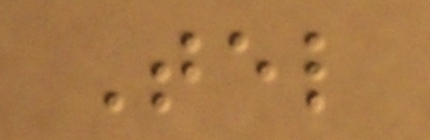Tel
